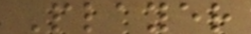Player
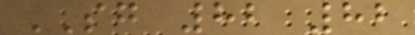SG 82 82
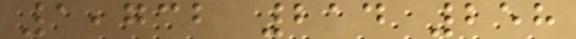1,732 214 258
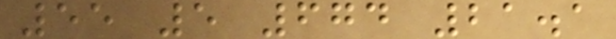55 5 674 21.1
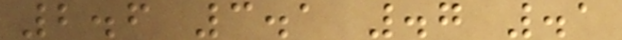2.6 3.1 .7 .1
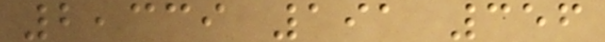2,339 191 356
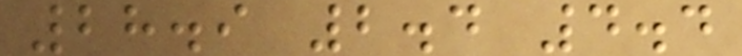28.9 2.4 4.4
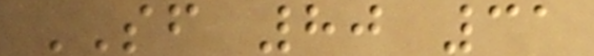SF 80 31
